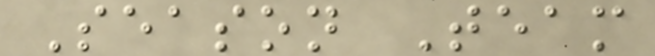Season Team
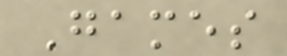Games
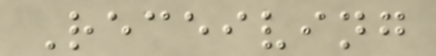Receiving
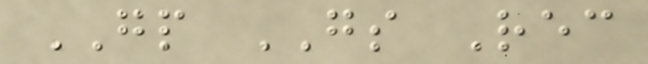GP GS Rec
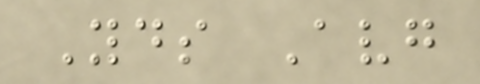Yds Avg
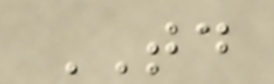TD
